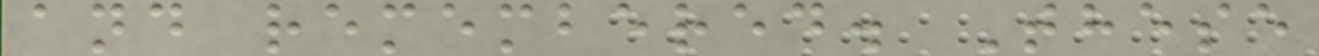and remembered. These
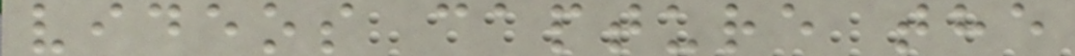videos capture the
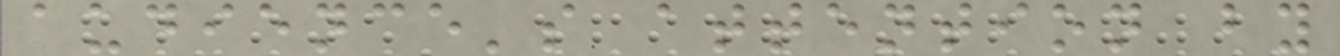audience's attention by
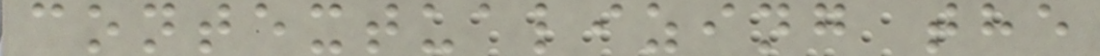contextualizing the
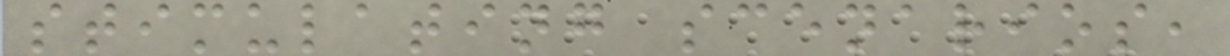stimulating scenarios,
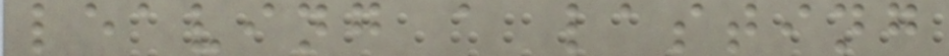leaving a lasting
